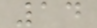14
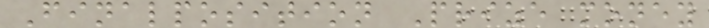Finalposition Prize money
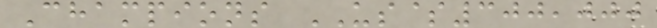Champions US$300,000
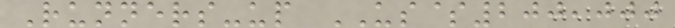Runners-up US$200,000
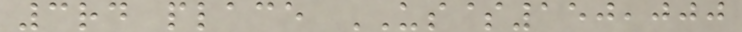3rd place US$150,000
